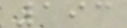193
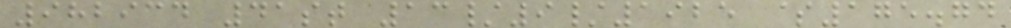982934 41st 13/9/1925 $175.74
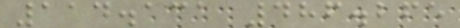114.131 486.265
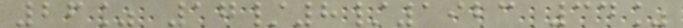26% 17/8/1923 34%
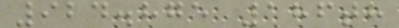924.875 186th
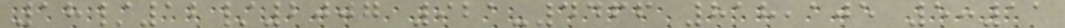18/12/2007 921-4466 818,105 5:11
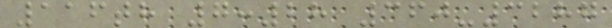116th 7:28 360-3287
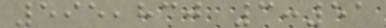595,830 3:51
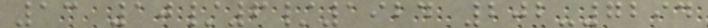13 10/6/1924 202-7294
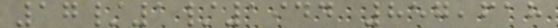17/1/1944 857,618
